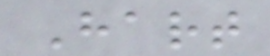Hart
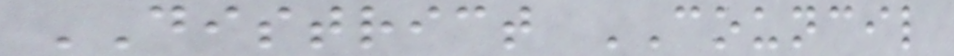DISTRICT COUNCIL
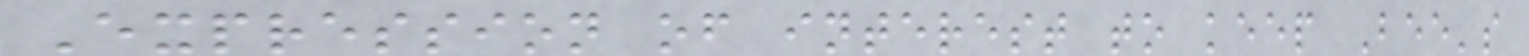Expression of interest to keep Bee's
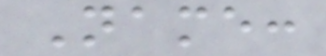Name:
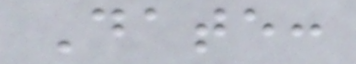Date:
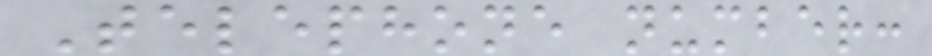Telephone number:
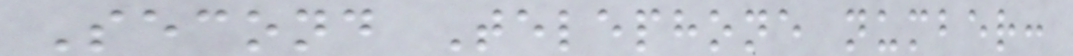Second Telephone number:
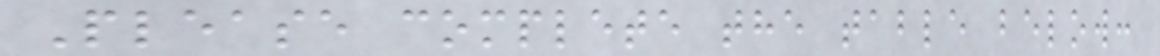Please complete the table below:
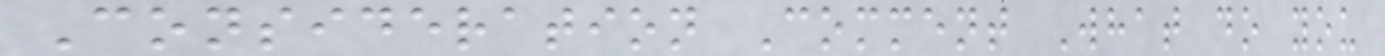Consideration Comment What do you
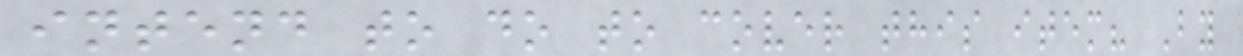intend to do to cover this item? By
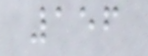156
